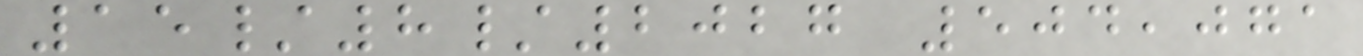15/8/2027 504,071
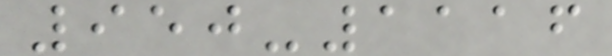950-1116
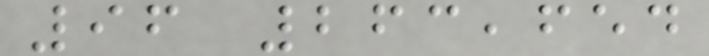96 263,654
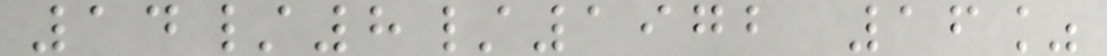14/8/1972 16%
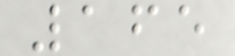165
